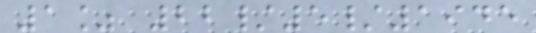1% 22/5/1945
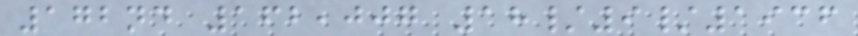172nd 162,007 18/9/1936
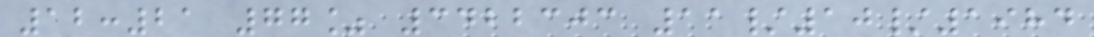12:21 77% 3422303 11/10/1984
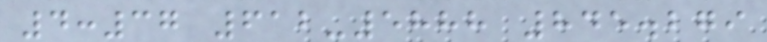4:37 612-5888 845.279
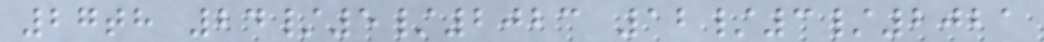27th 24/5/2023 12/3/2021
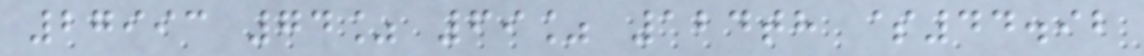27993 74% 69% 124th $44.92
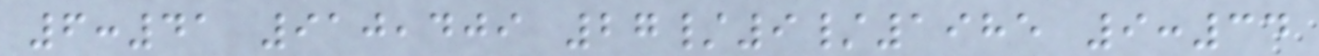6:41 910,409 27/9/1985 9:34
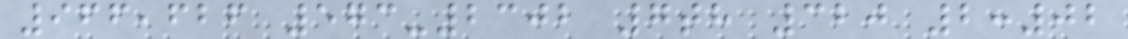966,626 573-2302 7th 320 2:02
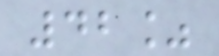42%
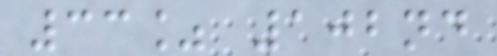33% 102nd
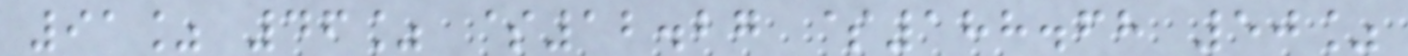91% 46% $12.27 $188.68 50%
